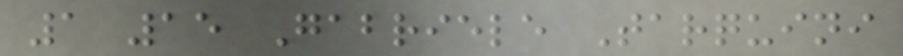1 15 Gabriele Tarquini
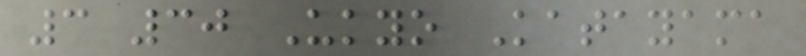3 30 Ukyo Katayama
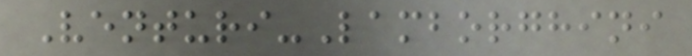Venturi-Lamborghini
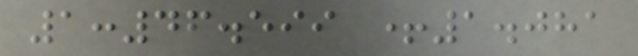1:46.599 +1.081
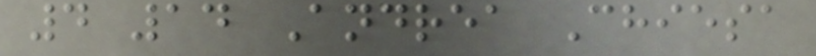4 14 Andrea Chiesa
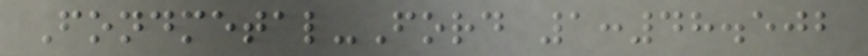Fondmetal-Ford 1:48.502
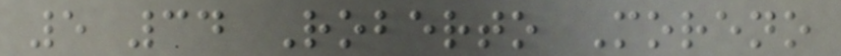5 34 Roberto Moreno
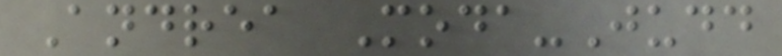Andrea Moda-Judd
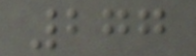277
